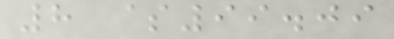8 $99.09
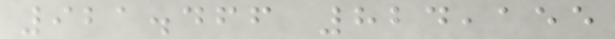921.466 824,155
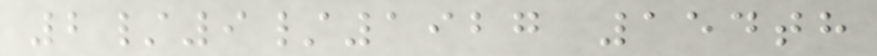2/9/1927 154th
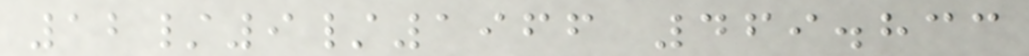12/9/1966 469.833
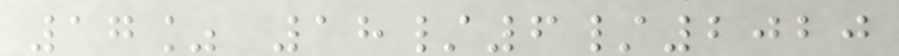17% 18/6/2020
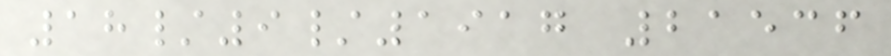18/9/1917 21536
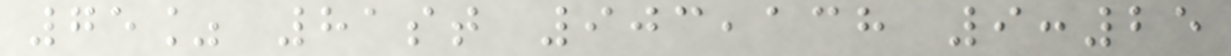75% 81st 903,138 9:25
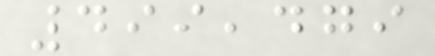499,479
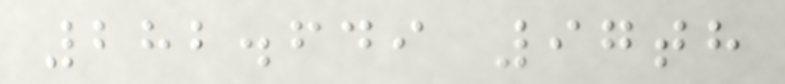282.649 97th
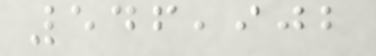546,902
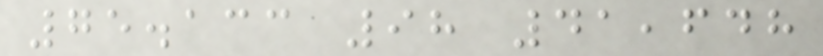75.133 98 41,648
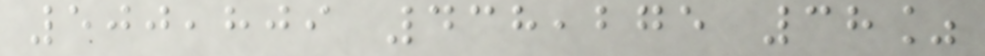500,809 438,275 38%
